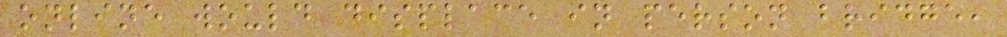online would displace in person bridge,
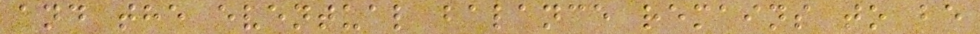and the eventual balance remains to be
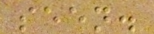seen.
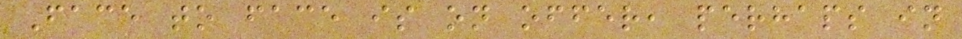Face to face is on offer, perhaps in
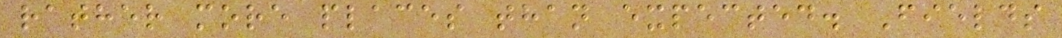rather more places than expected. Fields
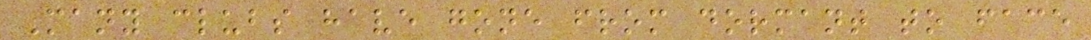Many clubs have gone from dormant to face
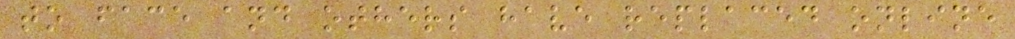to face and others have replaced online
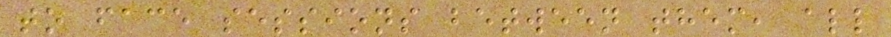to face sessions between them, all
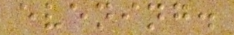evening.
